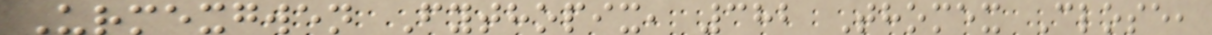Urmexgwen Fythopix, 382 Thomex Close,
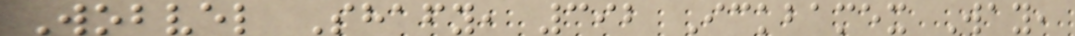Wobvel Shafy, 392 Ickbamex Way,
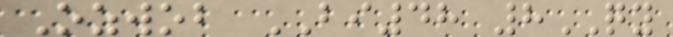Ozwob BI48 8QY
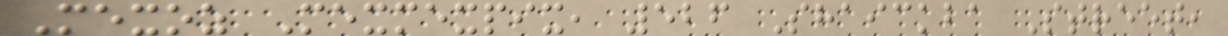Mexoz Mexmexpix, 526 Shaickba Street,
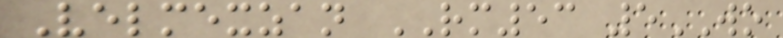Velmexzan RM53 5WO
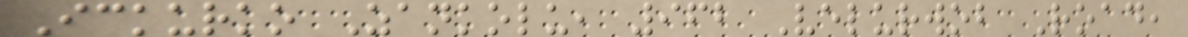Ickurko Zankolu, 962 Velurwob Road,
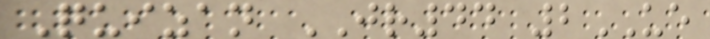Quizan JR44 2UE
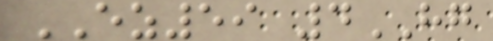EZ59 4HG
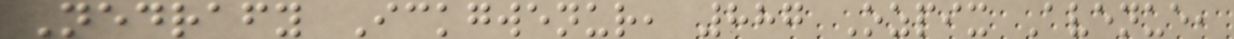Nedrafy Ickgwenur, 887 Ozpix Avenue,
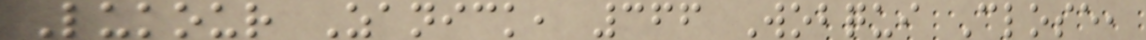Lukour Zanick, 366 Wobqui Close,
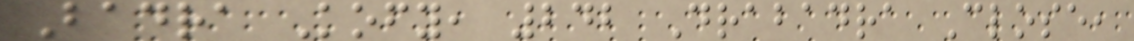Badra Kofy, 242 Drabadra Close,
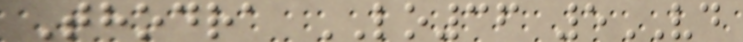Thodra LO36 5VD
